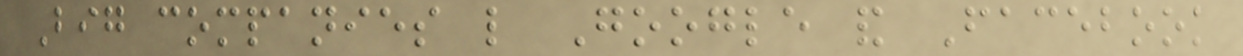Big companies like Google and Facebook
